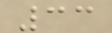33
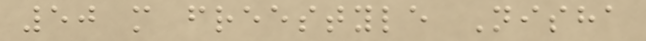50 m freestyle Nisha
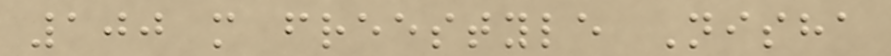100 m freestyle Nisha
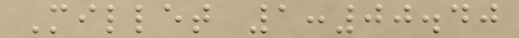Millet 1:00.40
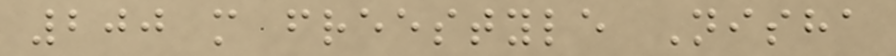200 m freestyle Nisha
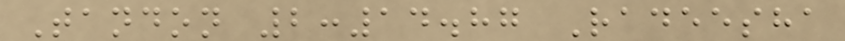Tandon 2:14.87 Radeesha
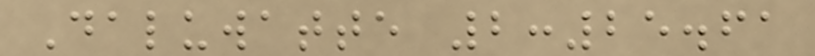Daluwatte 2:25.61
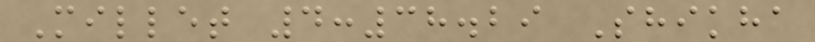Millet 4:38.29 Shikha
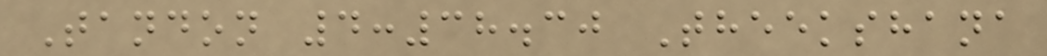Tandon 4:38.30 Theekshana
